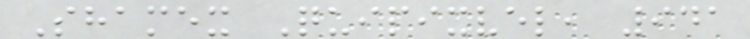Shamex Quipixvel, 941
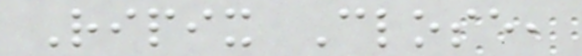Ripix Close,
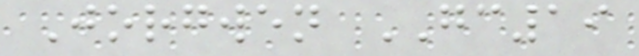Jorgwen GC19
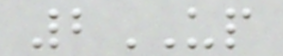2UP
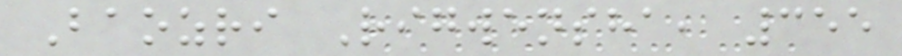Baozri Rigwensha, 355
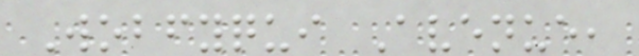Wobfyqui Avenue,
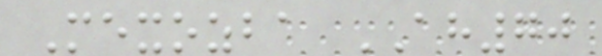Mexozba AH70
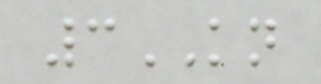3KN
